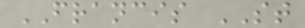FRANCIS ST
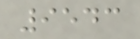9543
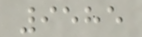9585
